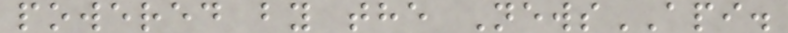powered by the NewsAPI.
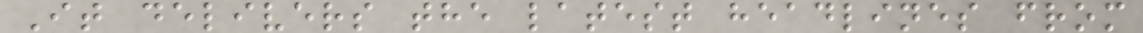It delivers the latest headlines from
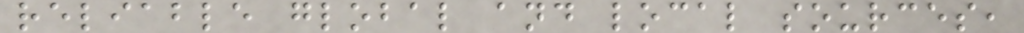reliable global and local sources,
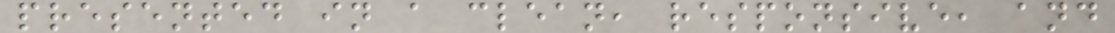presented in a clean, responsive, and
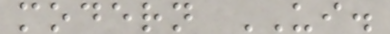modern UI.
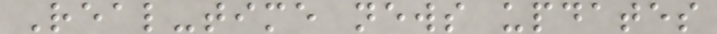Real-time news updates
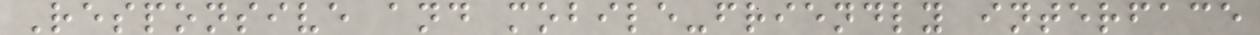Responsive and mobile-friendly interface
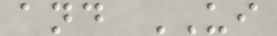and UI
